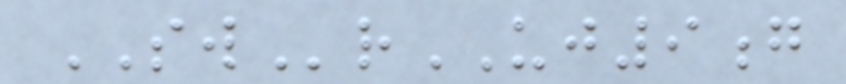SWrUJ9g
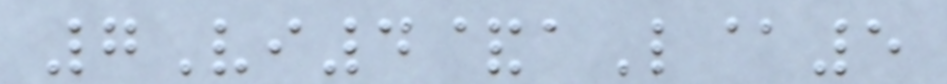7Vi4&aL@5
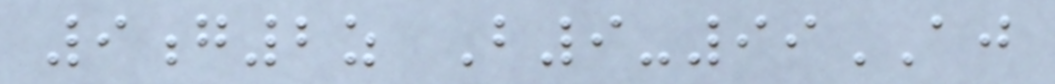9g2z B9-99AJ
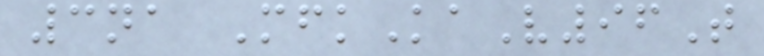3na MfkKaV96T
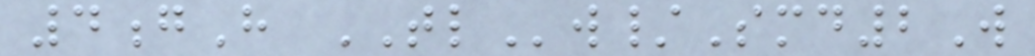4gH TLw/Smd2W
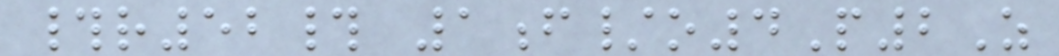#r52# 1f/o4P2Z
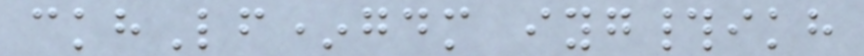ckhLf*gdm iyg#ikh
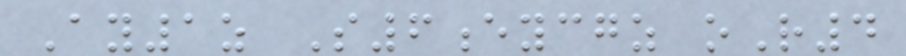Ay1z S6eycgz oR4
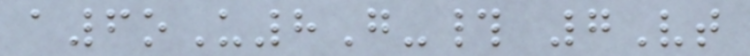a6oU8G-# 7Vt
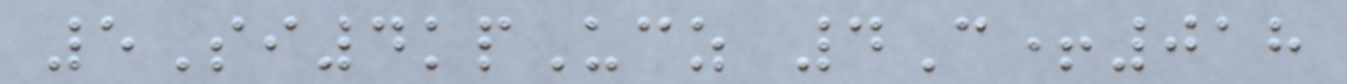5Si4kpUcz 4C+018
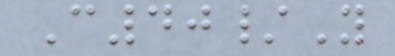C40/Y
